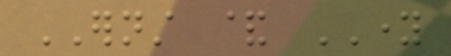ERNST & YOUNG
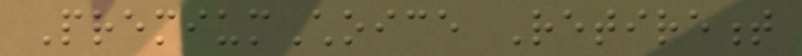PremiumChoice Retirement
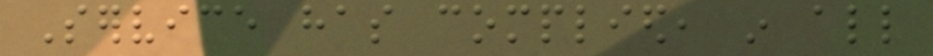Service has complied, in all
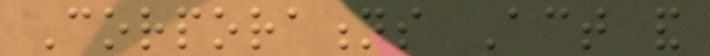Corporations Act and
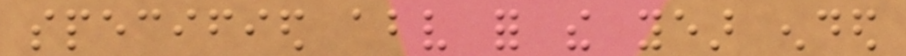specified above for the year ended
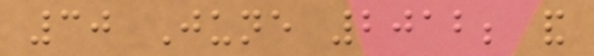30 June 2012; and
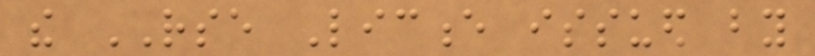the RSE Licence issued by
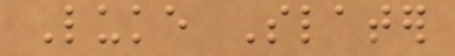Luke Slater
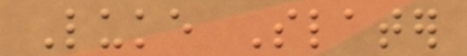Luke Slater
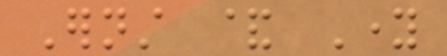Ernst & Young
